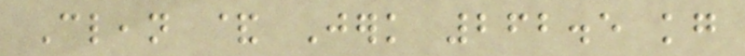Clean & Jerk 262.5 kg
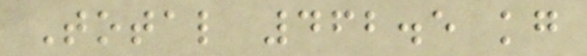Total 462.5 kg
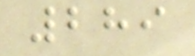289
